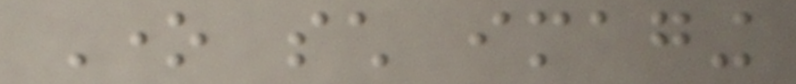One such imaging
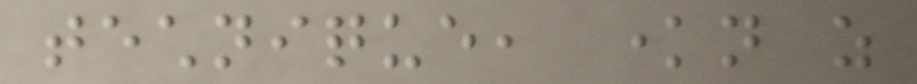technique, known as
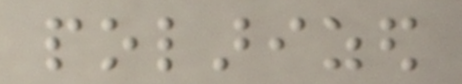polarized
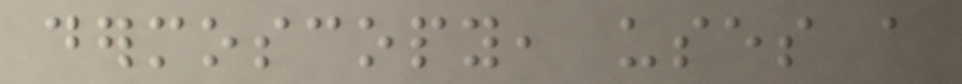dermoscopy, uses a
